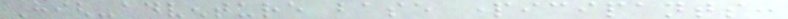High-adventure base participants:
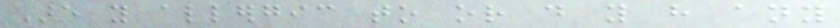Are you allergic to or do you have any
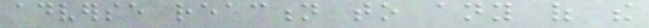adverse reaction to any of the
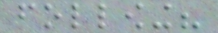following?
